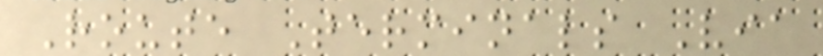Route Terminals Via
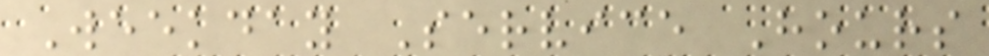Weekday Service Hours
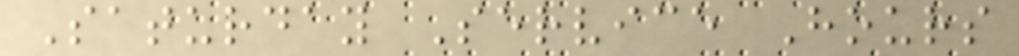Saturday Service Hours
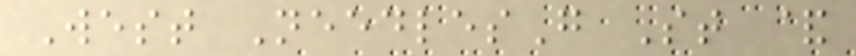West NeedlesG St &
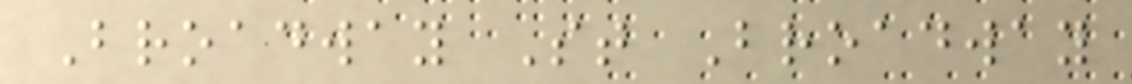Broadway St Broadway
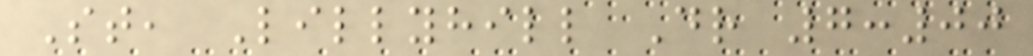St, Lillyhill Dr 7:00
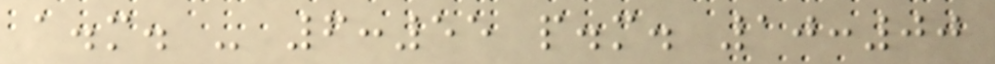a.m. - 6:55 p.m. 10:00
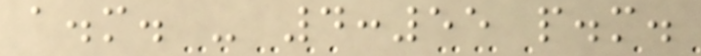a.m. - 4:55 p.m.
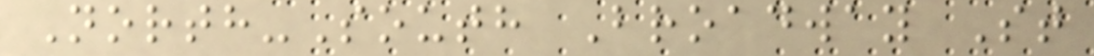North-South Broadway St
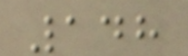148
